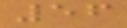56
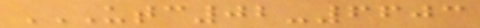UTC02-6603
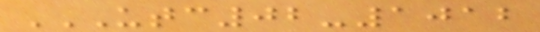UTC02-1012
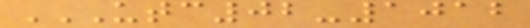UTC02-1012
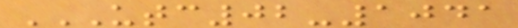UTC02-1041
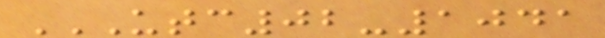UTC02-1041
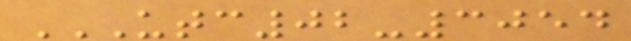UTC02-3054
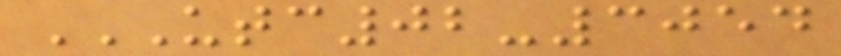UTC02-3054
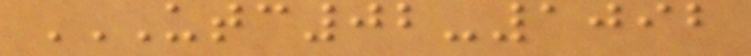UTC02-1092
